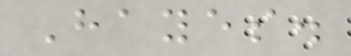Hayes.
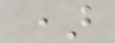)
